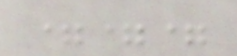===
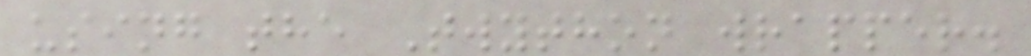using the Twython wrapper.
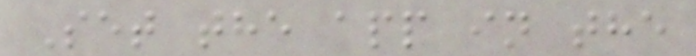Set the app in the
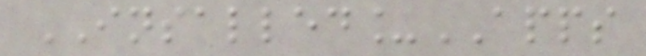INSALLED_APPS
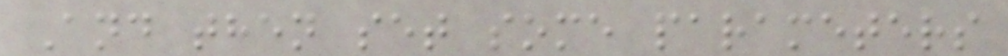And then set some parameters
